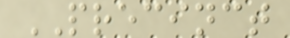PRECINCT
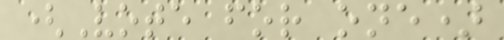(Vote for one)
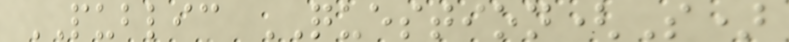PUBLIC QUESTION(S)
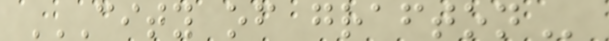CITY OF GRAFTON
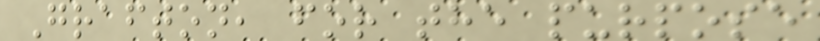Grafton, for the purpose
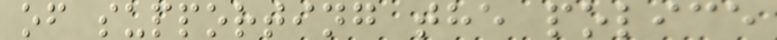of supporting the police
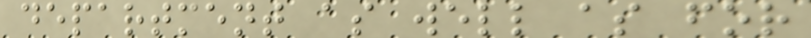department as well as for
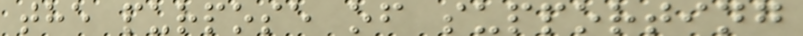the purpose of supporting
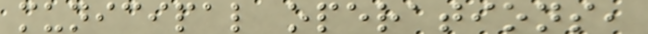municipal operations,
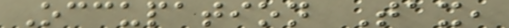Occupation Tax,
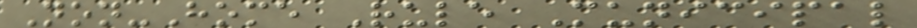Non-Home Rule Municipal
